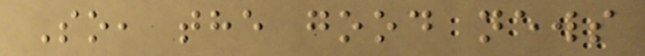So, the good news
